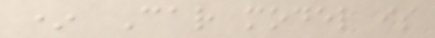* Car model is
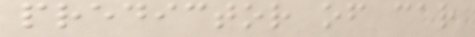predictor of car
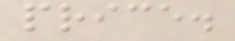price.
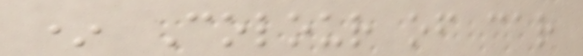* Colour of car
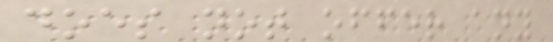does not offer any
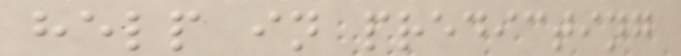help in predicting
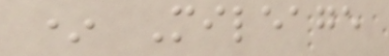* Mileage
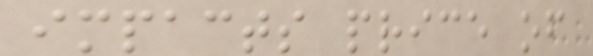impacts price of
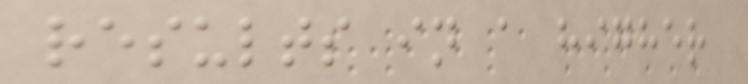results in a higher
